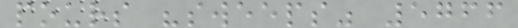pours "sweeps" 5766
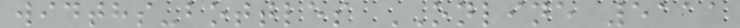widths-bottles ONLINE 5111
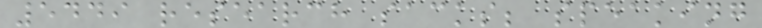5449 research sacks; speaking
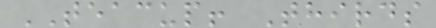TEACUP! Thirds
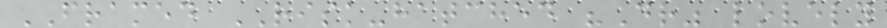FRAMED RISK-hatched "Dr" lovely
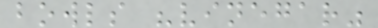bowls "vinegar"
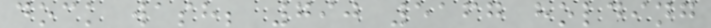dock wash; 790 5167 holding
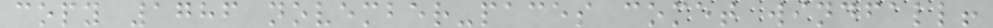copy 1786 november-paces comet windfall!
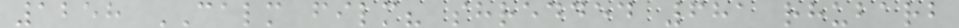1258 CALM film? shredded 681 rhubarb
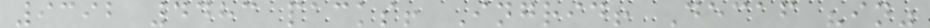9392 4483 packs! Ingrid! Decaf "in"
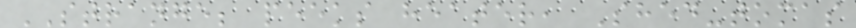STRANGE; peeks heater, Shed-tomas
